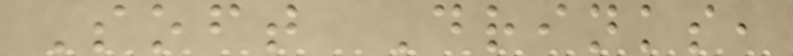Soft Drinks,
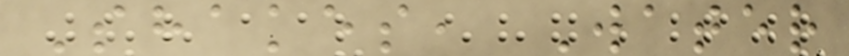Shakes, Water
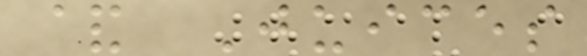& Juices
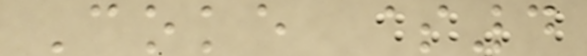Coke $4
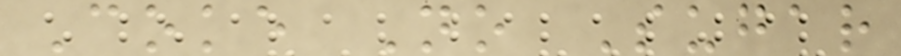Coke No Sugar
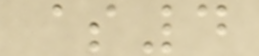$4
